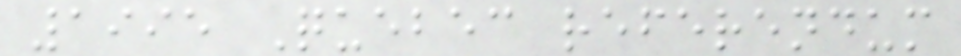1995 Quebec referendum
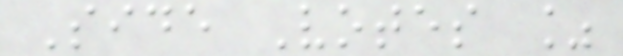Side Votes %
